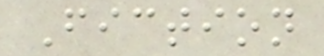Fiction
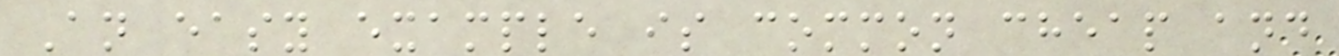An easy example is common cheap and
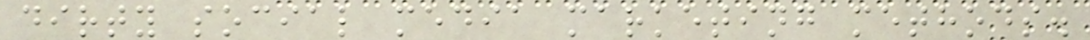dirty social media marketing methods.
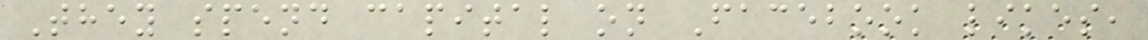They spend capital on Facebook likes,
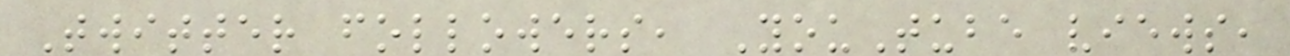Twitter followers, YouTube views,
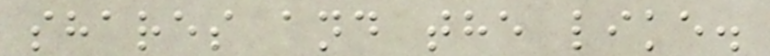shares and the like.
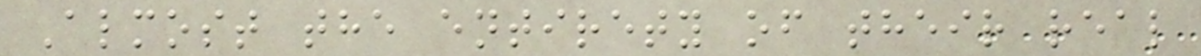Almost the entirety of their real
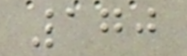170
